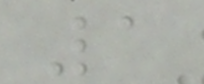1
